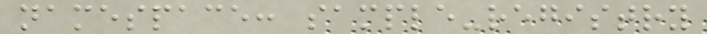namespace: sample-registry
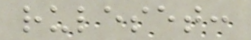ruleset:
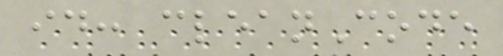id: cleanCode
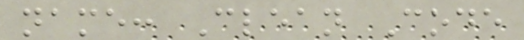name: Clean Code
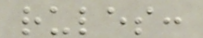rules:
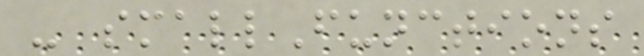- smallFunctions
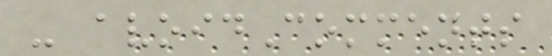- avoidComments
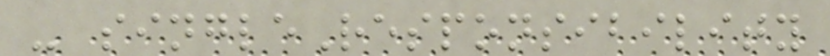- singleResponsibility
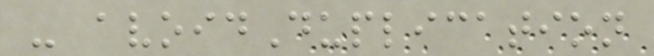- avoidDuplication
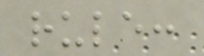rule:
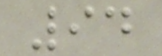94
